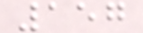157
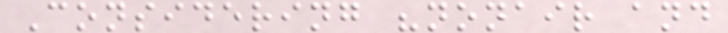Considering "nonair and
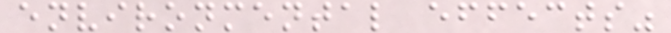environmental effects"
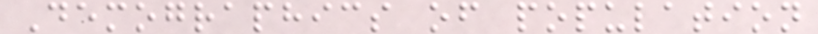Demographics of population
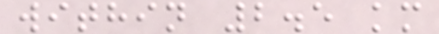within 2.5 km
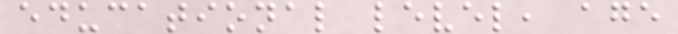educational level, age
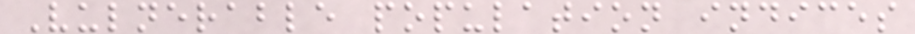Vulnerable population indices
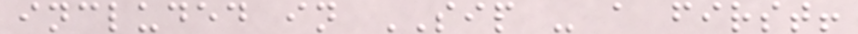included in SIP - a first!
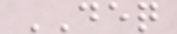DEQ
